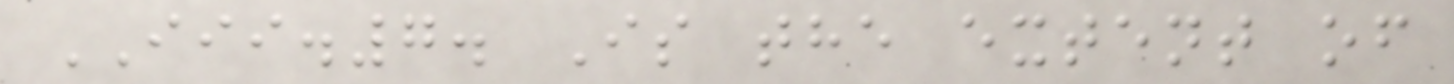III.7. Is the extent of
